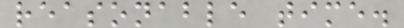reasonable time.
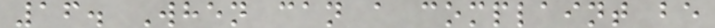16. When can a complaint be
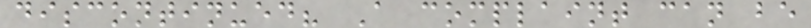discontinued? A complaint can be
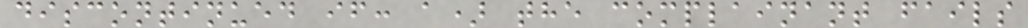discontinued if: a) the complainant fails
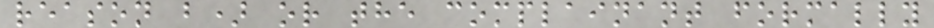reason b) or the complainant formally
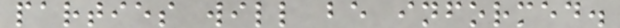parties will be informed.
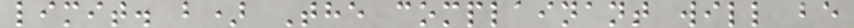limit. b) The complainant will be
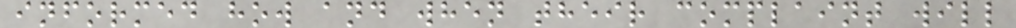informed how and when their complaint will
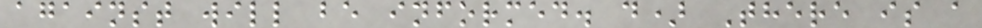against will be informed. d) There is a
